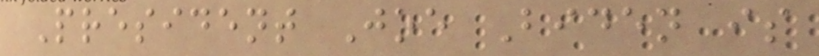President Joe Biden is
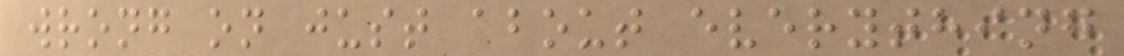wrong on just about everything
